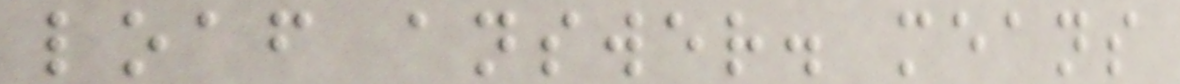loaf answer. means
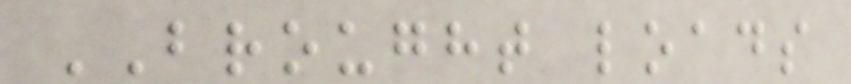BROUGHT loads
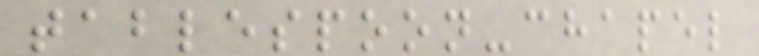tablespoon-chapel
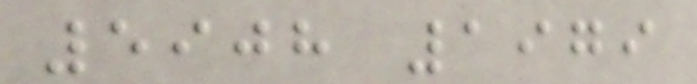5908 1979
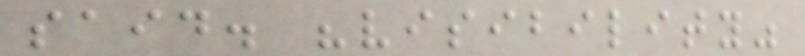said. "visibility"
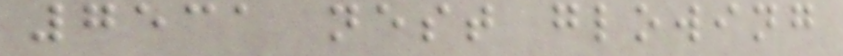7531 nest glowing
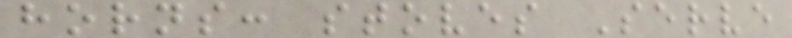horns: stoves Serve
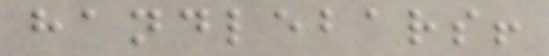handlebars!
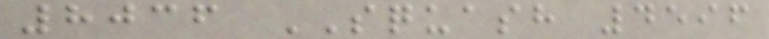8036 SQUASH 4596
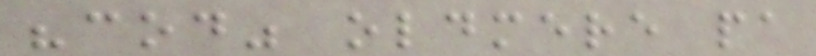"cod" oldmere pa
